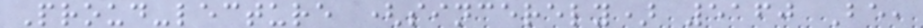Proud-lecture (sincerely) 5160 Be,
